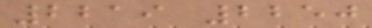2219 2250
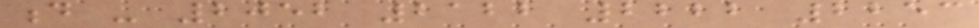d - 2052 2122 2222 2253
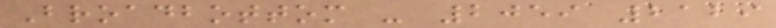Broadbottom - 2059 2129
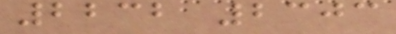2232 2303
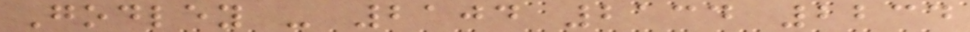Godley - 2104 2134 2234
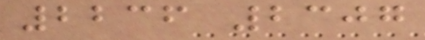2236 2307
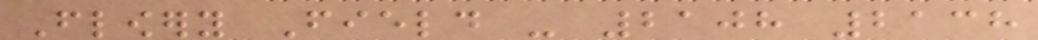Flowery Field - 2108 2138
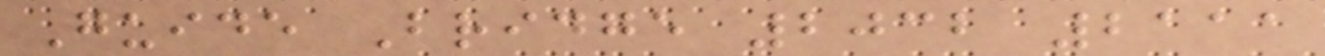Guide Bridge 2032 2111
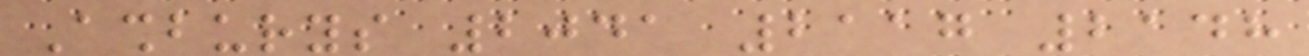Ashburys 2041 2117 2148
